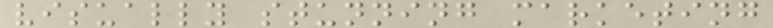visually stunning marketing
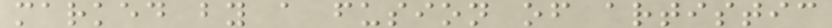marked by a fusion of artistic
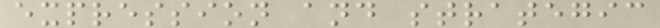expression and strategic
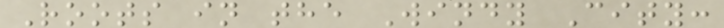Roots in the Windy City:
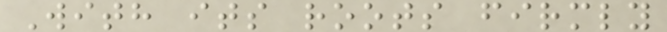With its roots firmly
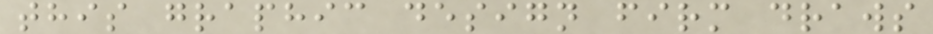this graphic design firm draws
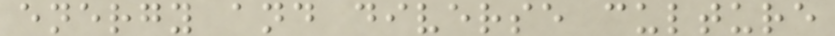energy and diverse culture
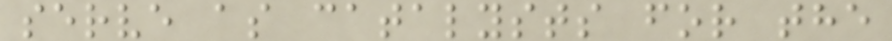serve as catalysts for the
